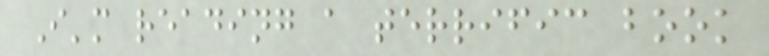I'm reading a terrific book
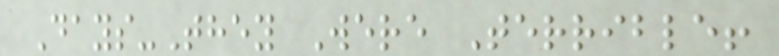Days-They Were Terrible!
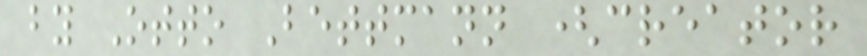by Otto Bettmann (creator
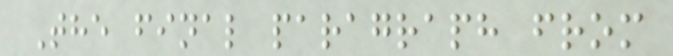The final paragraph from
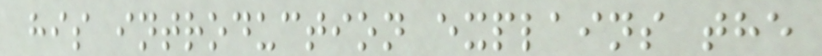his introduction explains the
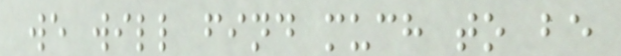we will find much to be
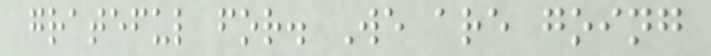grateful for. We are going
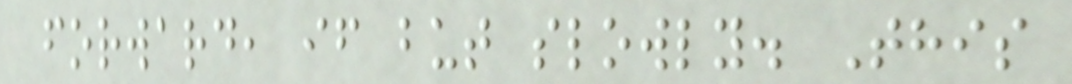forward, if but slowly. This
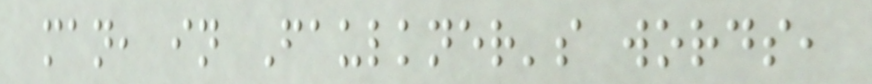man, in Faulkner's words,
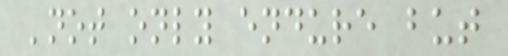'not only endure but
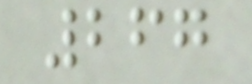267
